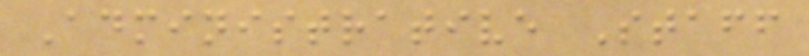Administrative Staff
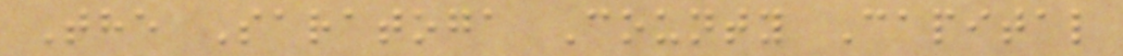The Saratoga County Capital
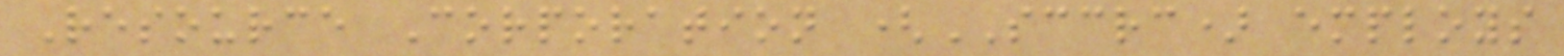Resource Corporation (SCCRC) employs
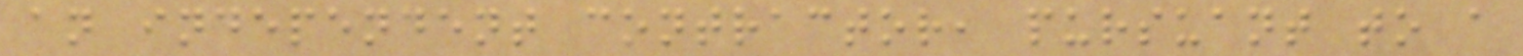an independent contractor, pursuant to a
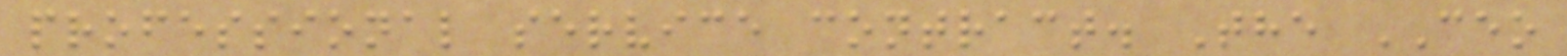professional service contract. The CEO
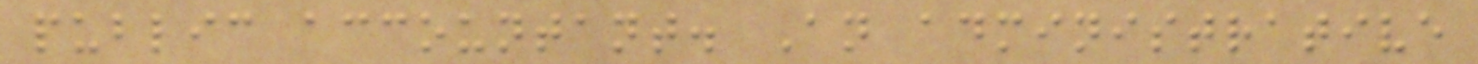public accountant. An administrative
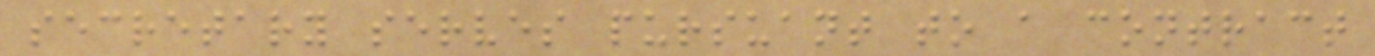secretary serves pursuant to a contract
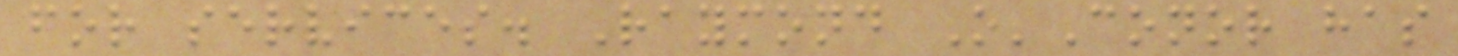for services. Raymond O'Conor has
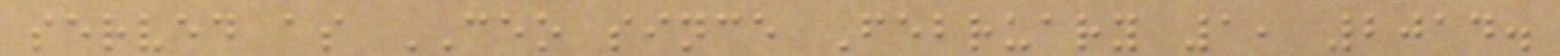served as CEO since February 1, 2014.
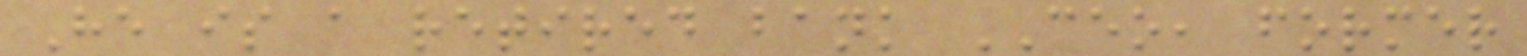He is a retired bank CEO, former
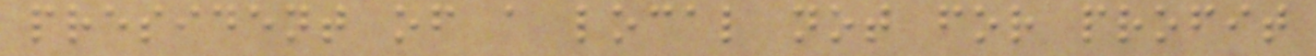president of a local not for profit
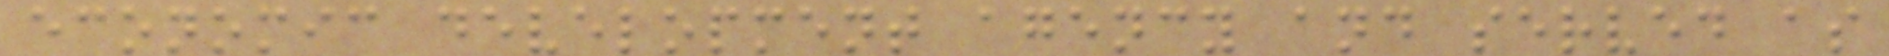economic development agency and served as
